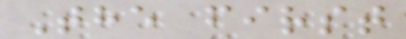The first
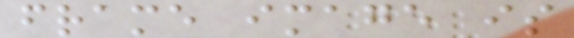frame image is
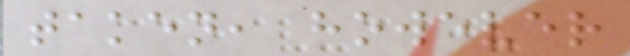taken, however
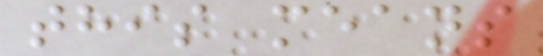this means
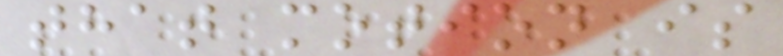that motion is
